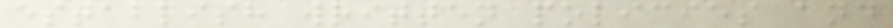establish written policies and
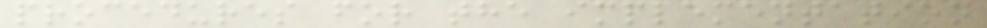procedures for the implementation
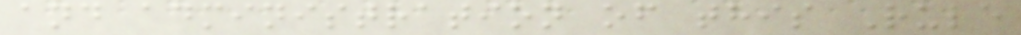and administration of this Rule
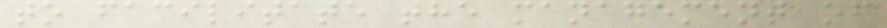to facilitate the management of
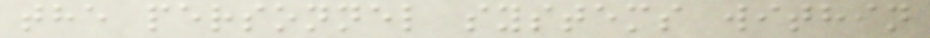the personnel systems within
